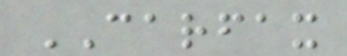CARFAX
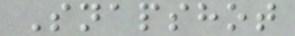Snapshot
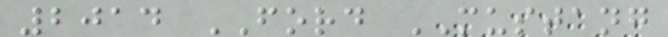2014 FORD MUSTANG
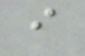i
